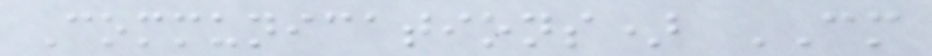Communications) CM
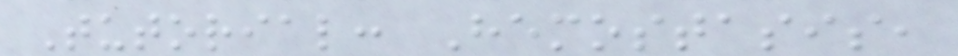Tutorial: Hemostasis,
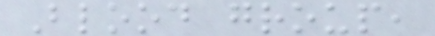Blood group,
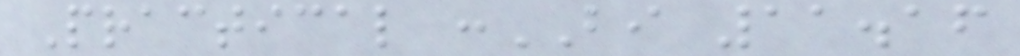Practical :BI 11.16
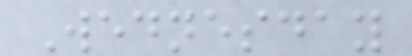Wednesday
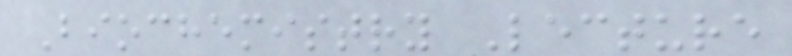Biochemistry Lecture
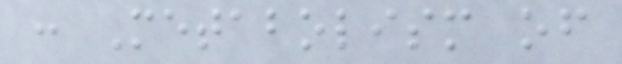: Metabolism of
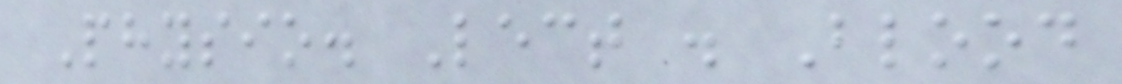Physio. Lect . Blood
